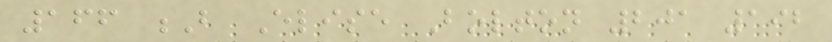166 B Elise Bolton 201 192
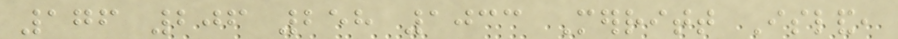176 206 258 1033 Merritt Island,
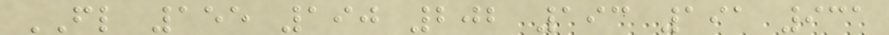FL 155 190 202 193 191 931
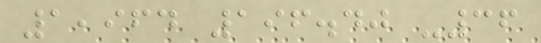1,964 196.40 -36
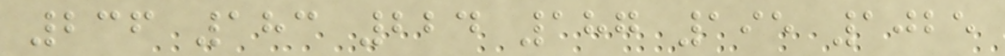236 183 224 187 195 1025
